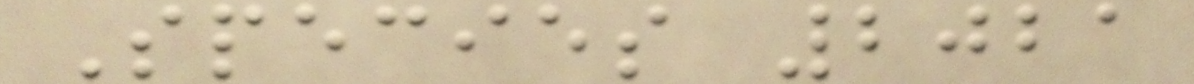Species 2021
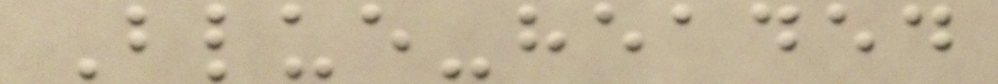Blue-headed
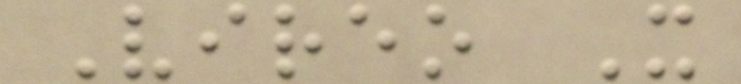Vireo X
